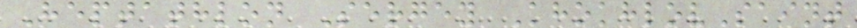Heptathlon Sergey KhokhlovSaint
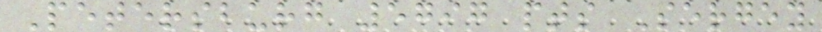Petersburg 5797 pts Sergey
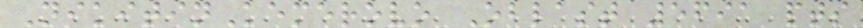NikitinKemerovo Oblast 5691 pts
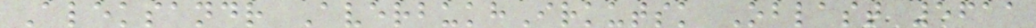Aleksandr AverbukhIrkutsk Oblast 5611
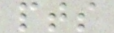pts
